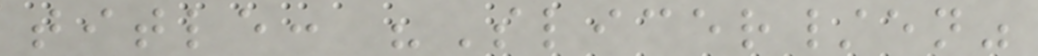title: "Slicer/en"
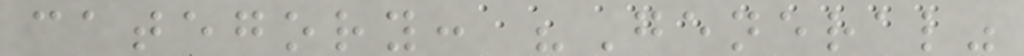category: "General"
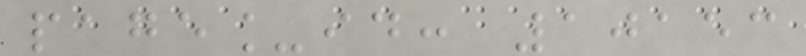page_id: 10153
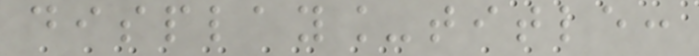display_title:
